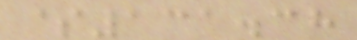$131.38
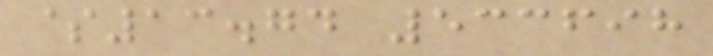$13.74 533698
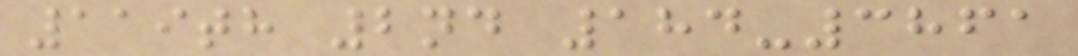119th 2nd 184-3861
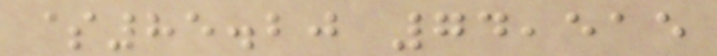$85.20 74,515
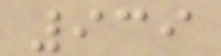939
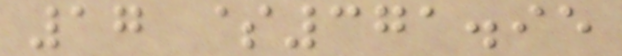17 $371.95
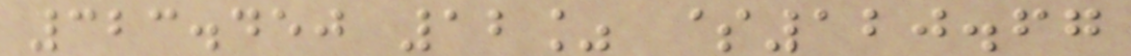323.450 12% $120.67
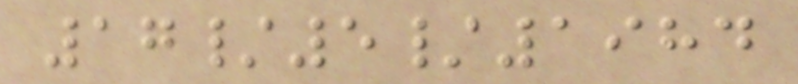17/5/1984
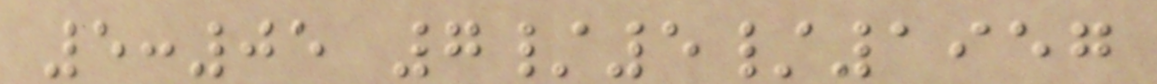5:05 7/5/1957
